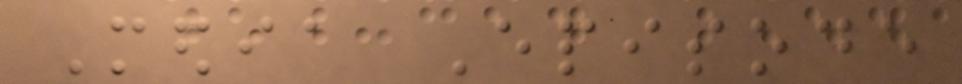Media Episode
